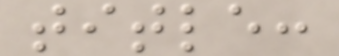title:
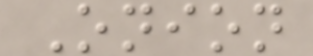Onion
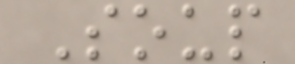Soup
